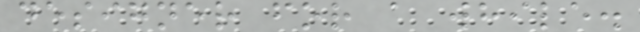designer for a while.
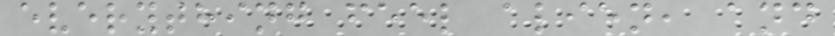everything feel alien, and
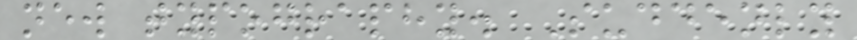new typography. Suddenly
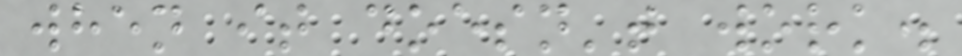when it doesn't work.
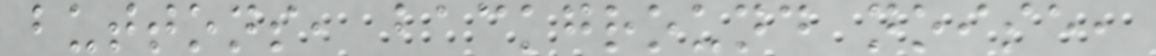buttons, background noise,
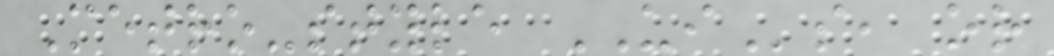Metro-style UIs, or
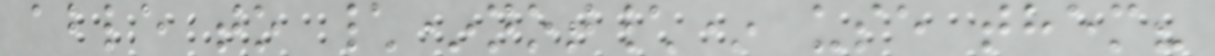able to \*not\* use them?
